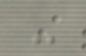-
